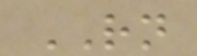RN
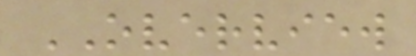OVERVIEW
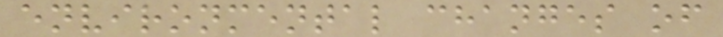environmental changes of
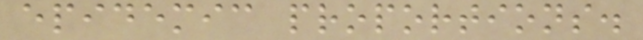epidemic proportions.
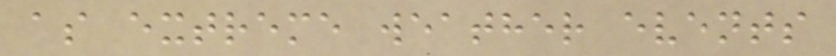as extreme weather events
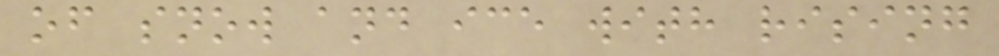of snow and ice with rising
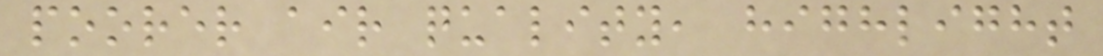poorer air quality, highlight
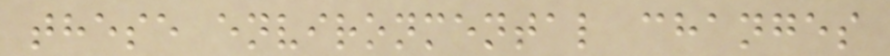these environmental changes
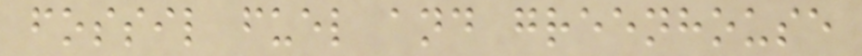fossil fuel and greenhouse
